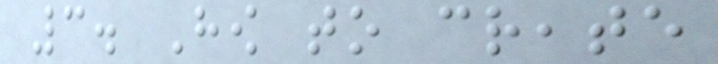3. How to create
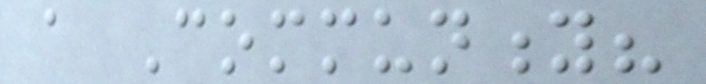a Community?
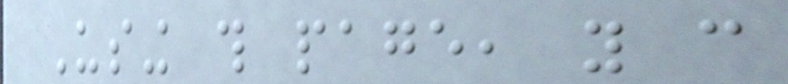Using this page, you can
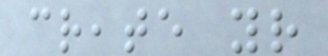create your
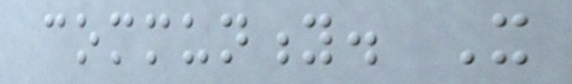community. It
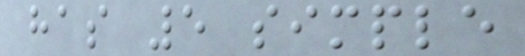has 5 simple
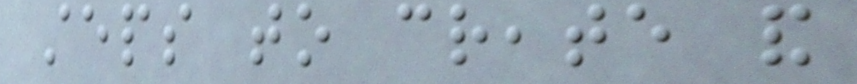steps to create and
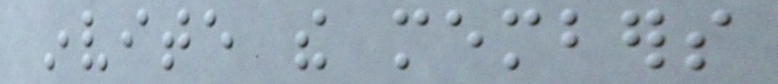invite the members
